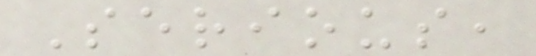Serious,
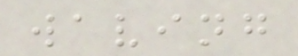waving
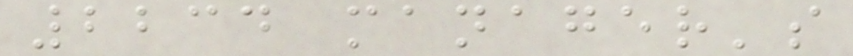2234 manager's
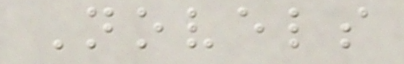Novels
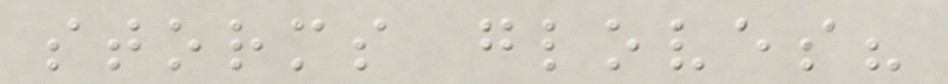storms gloves?
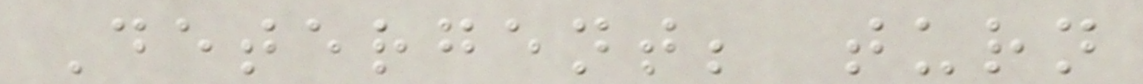Detergent; turn
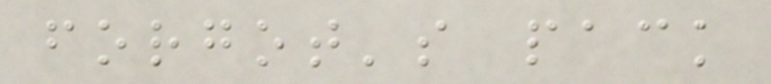forgot's pack
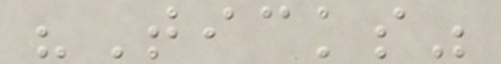"Ticks"
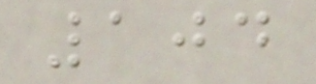104
